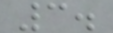3.
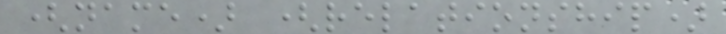(name) (relationship)
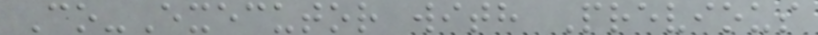Co-Executor with Previous
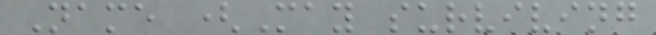Name (May surviving
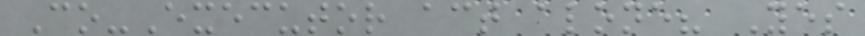Co-Executor act alone? Yes
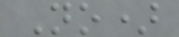No)
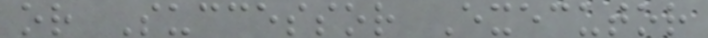or Successor Executor
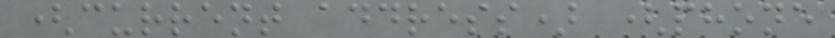(current address) (phone
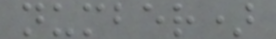number)
